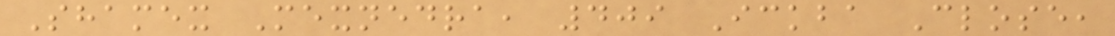Shamex Mexnedra, 409 Ickba Close,
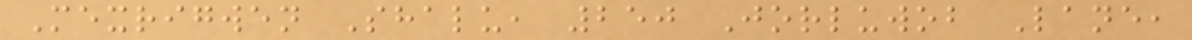Mexrigwen Shalu, 250 Jorluwob Lane,
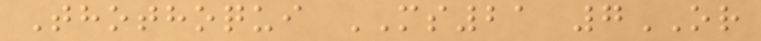Thothoqui MS21 7OR
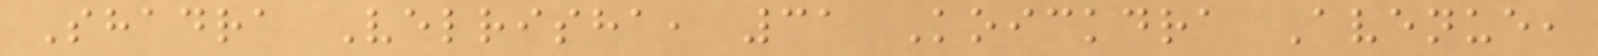Shadra Velrisha, 31 Koickdra Avenue,
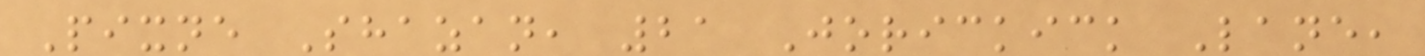Pixne Shazan, 21 Jorickick Lane,
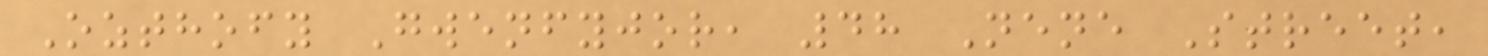Ozthofy Gwenfyjor, 48 Nene Street,
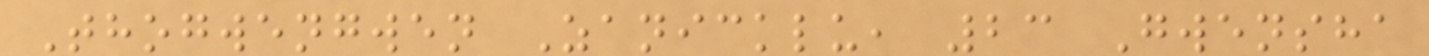Thogwengwen Zanicklu, 23 Gwensha
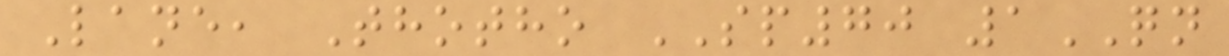Lane, Thotho SP70 1QN
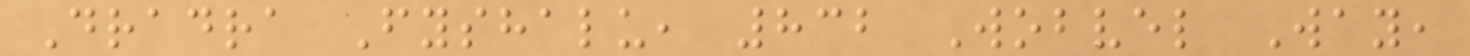Dradra Fyshalu, 832 Wobvel Way,
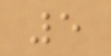5
